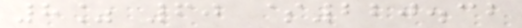8% 60 $220.32
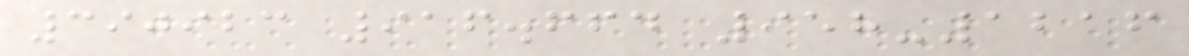390923 916.664 958-1216
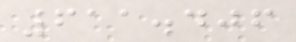611.406
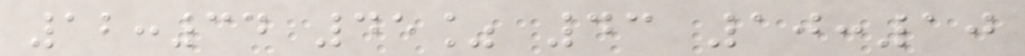12:34 45% 43 10:10
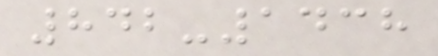842-1438
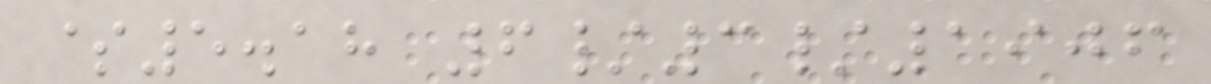$5.18 6/3/1906
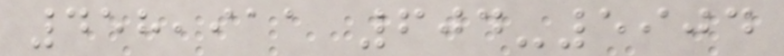458,911 604-5904
